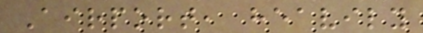Airport, heavily
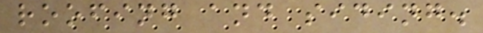roofing and siding.
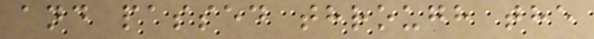and passed through the
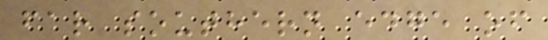far southern edge of
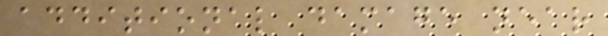additional damage near
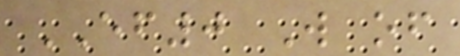EF0 W of
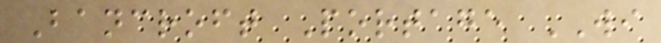Bancroft Portage WI
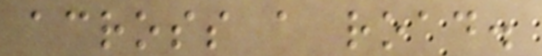across a road.
